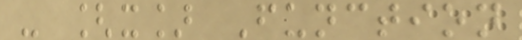- [x] Function
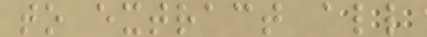to extract all
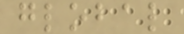global
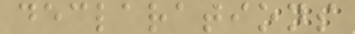declarations
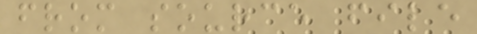from source file
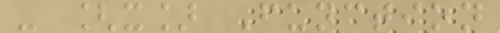- [x] Function
